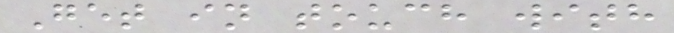Get in touch with
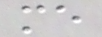me
